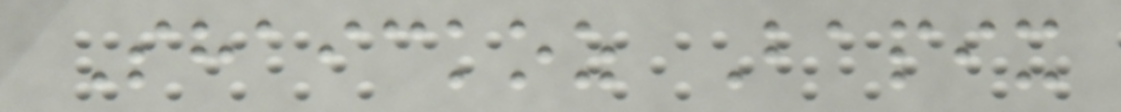Shaickoz Bapix
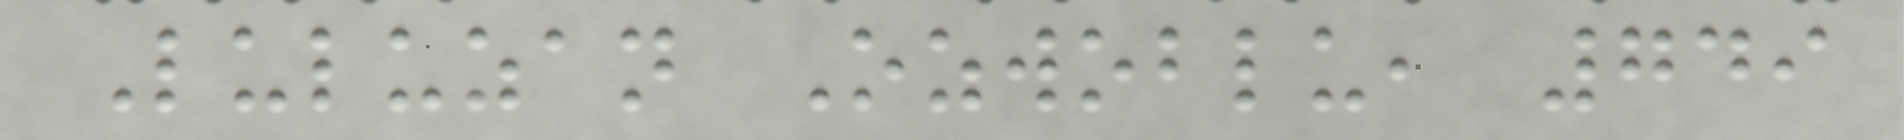Luluzan Ozwoblu, 749
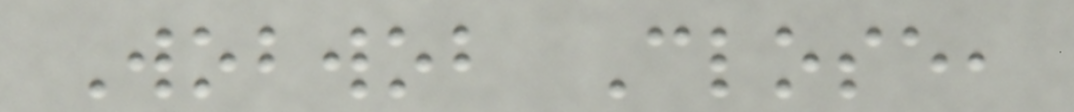Wobwob Close,
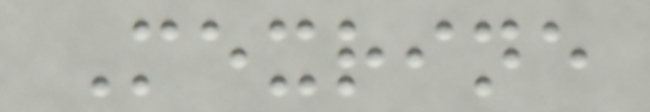Mexrine
